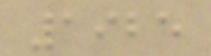1925
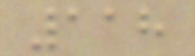118
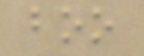boo
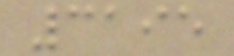3195
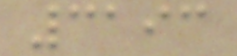3193
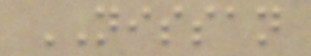NISSAN
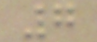7
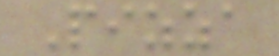Pizza
